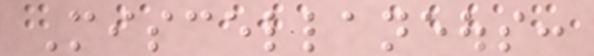Miscellaneous:
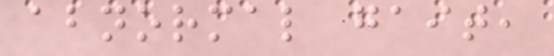abnormal gait,
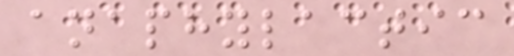anaphylactic
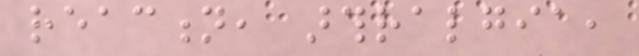reaction, arthralgia,
